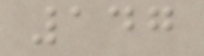147
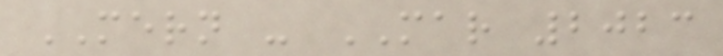MERN - MAR 2023
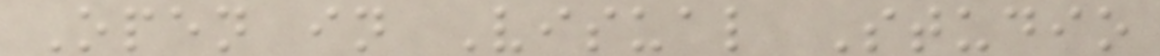Open in Visual Studio
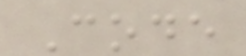Code
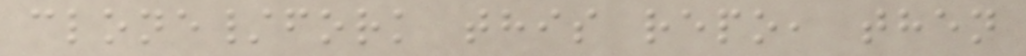clone/fork this repo, then
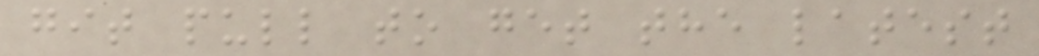git pull to get the latest
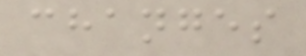changes
